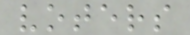voters
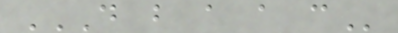D B A A C
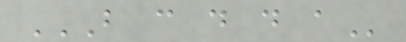B C D D A
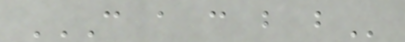C A C B B
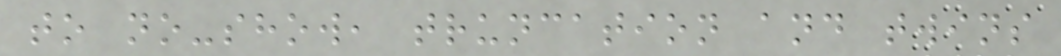to no-show, truncation and twins
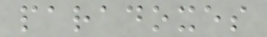paradoxes
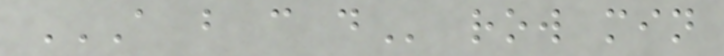A B C D row min
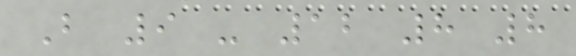B 9 - 12 8 8
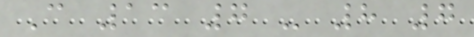C 13 7 - 8 7
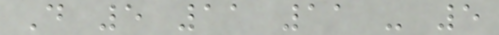D 5 11 11 - 5
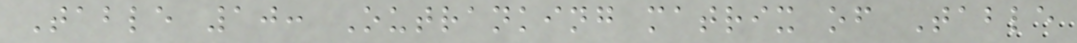Table 10: Outranking matrix of Table
